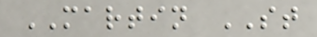MARTIN ST
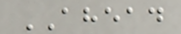AHEAD
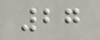27
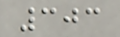303
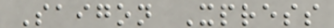Saigon Xpress
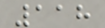118
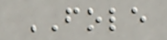FOLE
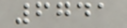6741
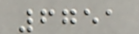6751
